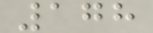178
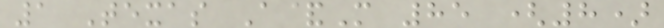1 Texas A&M 85 (8)
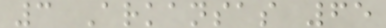3 Arkansas 65
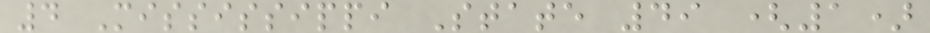4 Mississippi State 49 (1)
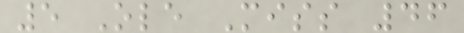5 Ole Miss 46
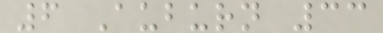6 Auburn 33
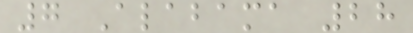7 Alabama 28
